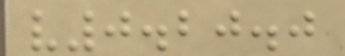v0.20.0
